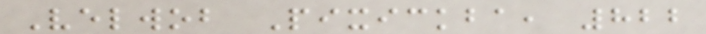Velwob Pixickba, 822
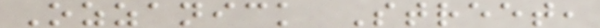Ozzanick Street,
